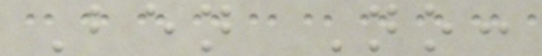Ben No:
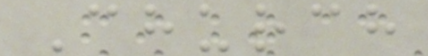Church
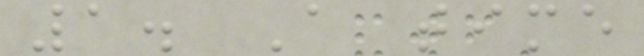1. A time
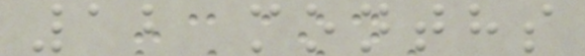12 months
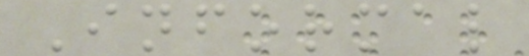Informal
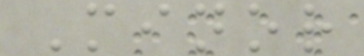Minor
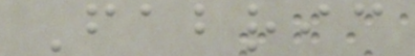Fabric
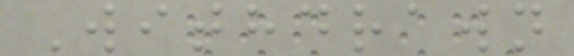Withdrawn
